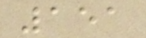151
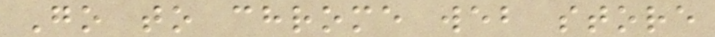Go to chrome web store
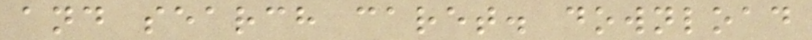and search caret. download
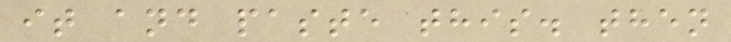it and paste this. then
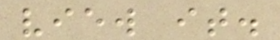view it.
